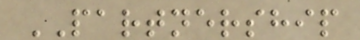PARTNERSHIP
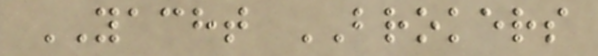YACHT BROKERS
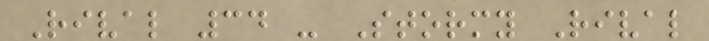Rival 34 - Stormy Rival
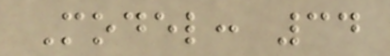Model: 34
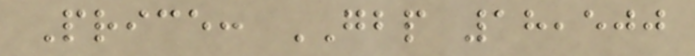Price: GBP 18,500
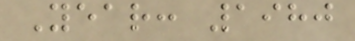Year: 1980
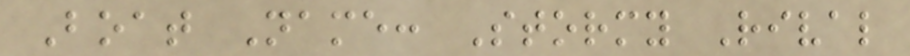Boat Name: Stormy Rival
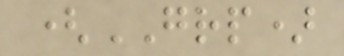(GRP)
